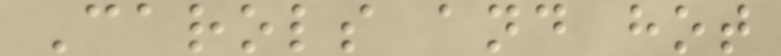Carols and hot
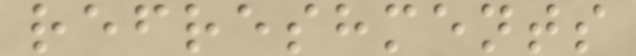refreshments
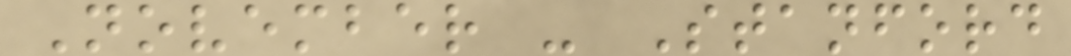November - Stanford
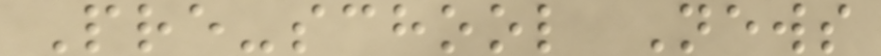Pre-school News
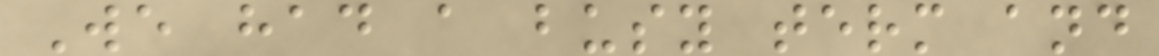We had a busy term and
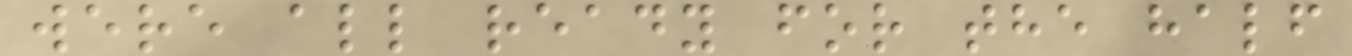were all ready for the half
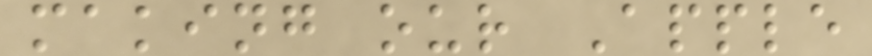making our Apple
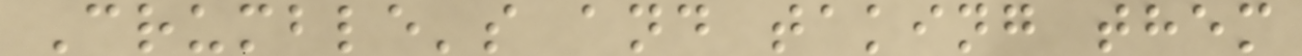Crumble's and taking them
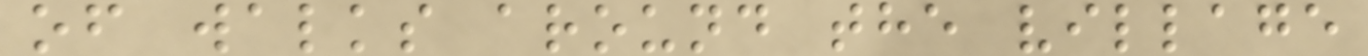of walks around the village
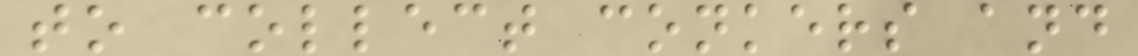to collect conkers and
